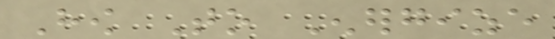How To Energize
